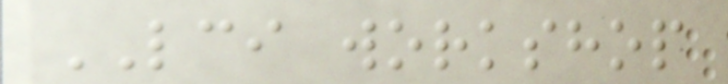LCI workshop
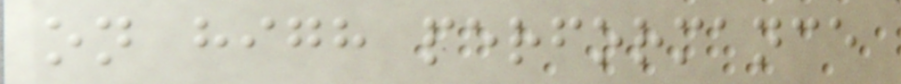on high performance
